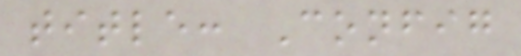title: Config
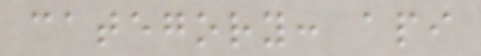category: api
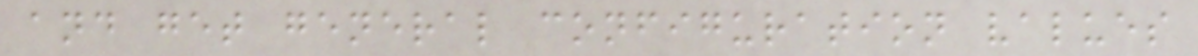and get general configuration values
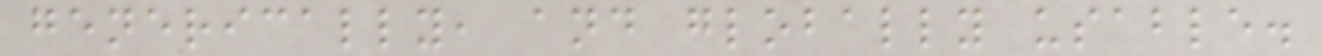generically, and globally usable.
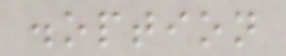.option
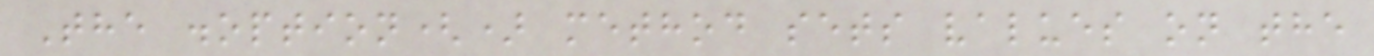The .option() method sets values on the
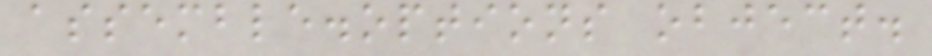assemble.options object.
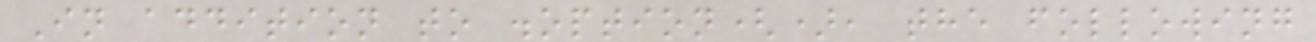In addition to .option(), the following
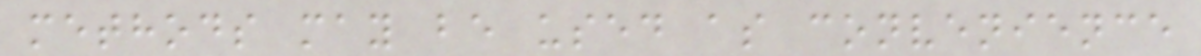methods may be used as convenience
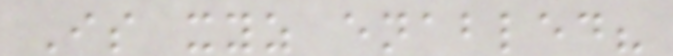Is xyz enabled?
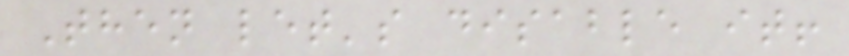Then let's disable it!
